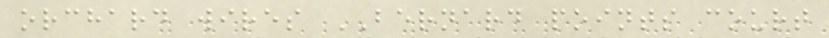orchard wires BERNARD points court
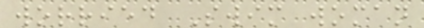worried Swim woman
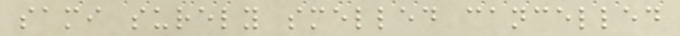sami surely smelled cancelled
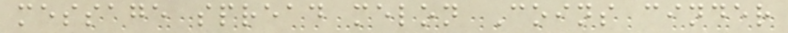message spread melon Coins cinder
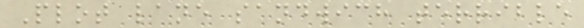Plot lane sandwich terrible
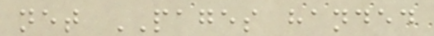net PAGES handed
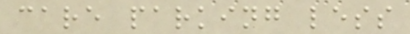care parking less
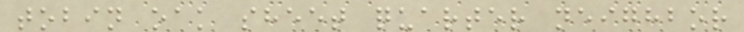tobin oak sheet quarter neighbor
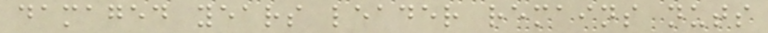damaged years leader remains nuts
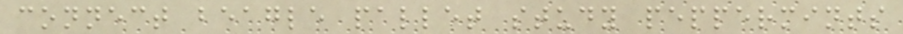connect beagle pallet study peppermints
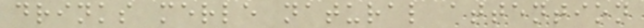drinks merle natural attention
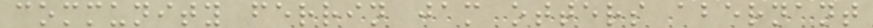community ferrin jam otters abernant
